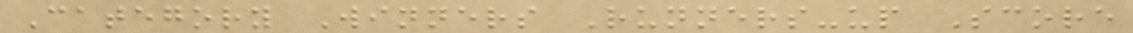Category Winners Runners-up Score
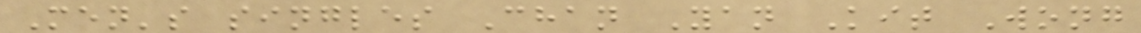Men's singles Chan Yan Kit Wong
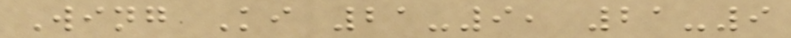Wing Ki 21-9, 21-9
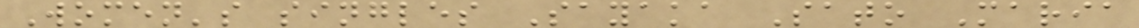Women's singles Sayaka Sato Maria
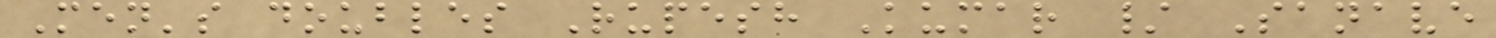Men's doubles Rupesh Kumar / Sanave
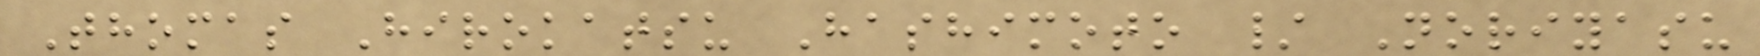Thomas Hirokatsu Hashimoto / Noriyasu
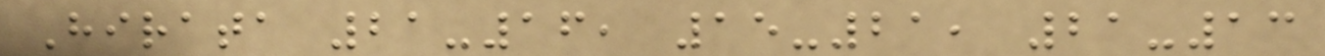Hirata 21-16, 15-21, 21-13
